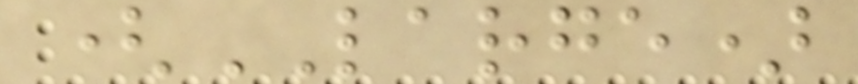(LARGE)
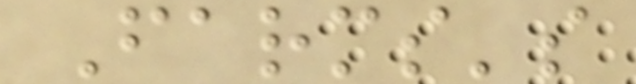Farms's
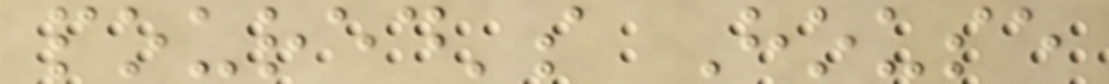poured's House
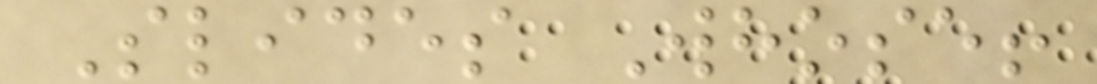Slides Whose!
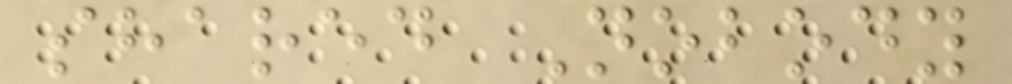shared Nobody
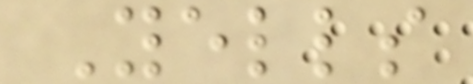Yells
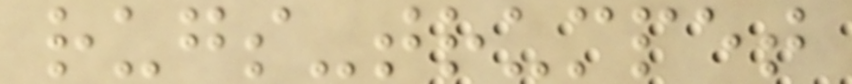rugs-trumpet
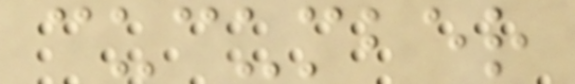cucumber
